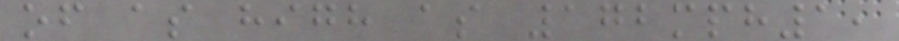of as high as 172mph1,
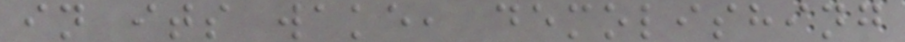in its wake, demolishing
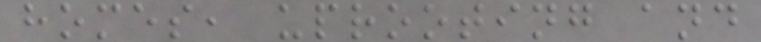homes, uprooting and
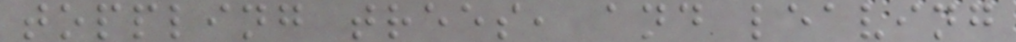toppling trees, and leaving
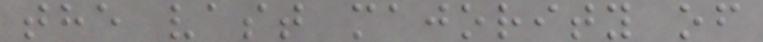the vast majority of
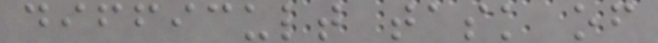difficult task of
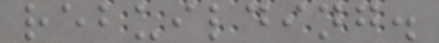rebuilding.
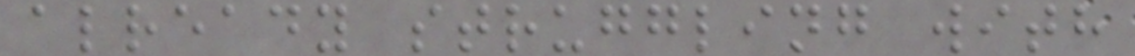already struggling with
